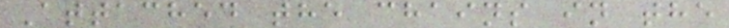Attached the chains in the
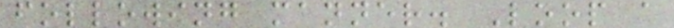following manner. Loop a
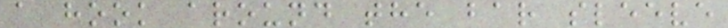a hook around the bar sleeve
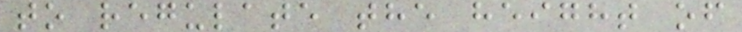to regulate the height of
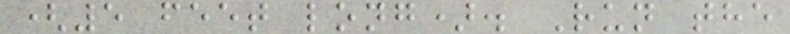(5 feet long). Run the
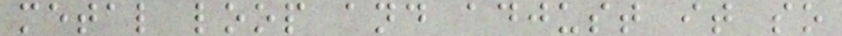metal loop and adjust it so
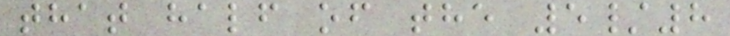that half of the 5/8
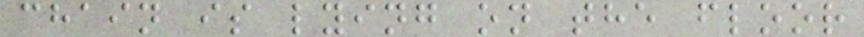chain is lying on the floor
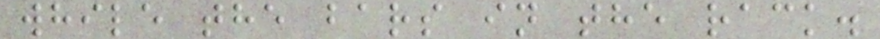while the bars in the rack.
